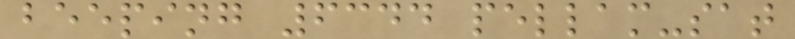beeping 6344 pellam-sat
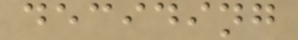deciding
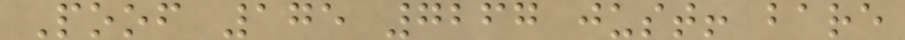Poof 175 7267 just! bare
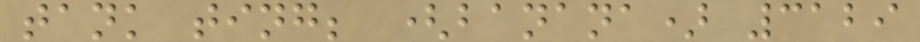tank ting; (banana) 3129
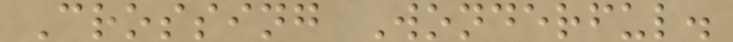Crossing Wonderful.
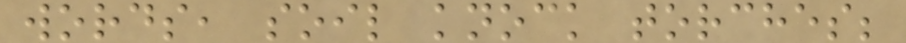words, soil knock torches;
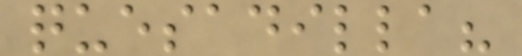quesadilla?
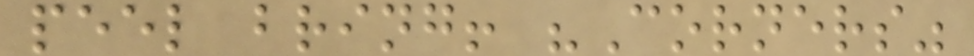peel bring! "Corners"
